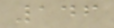146
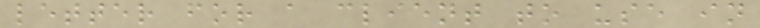letter for a client to use in
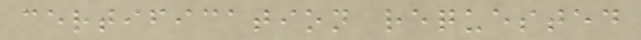certification requested
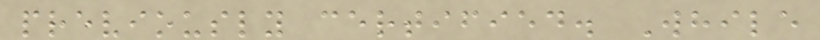previously certified. While
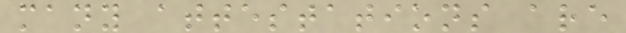many attestations are
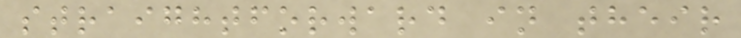straightforward in their
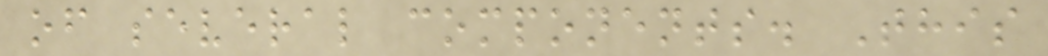of several components. This
